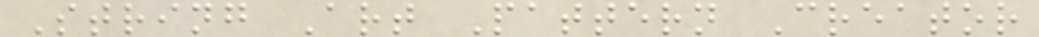String Art Pattern Creator
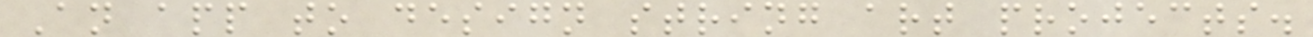An app to design string art projects.
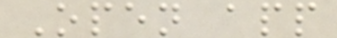Open app
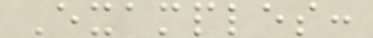Examples:
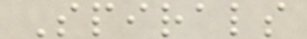Spirals
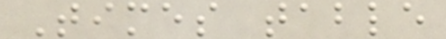Times table
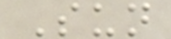Sun
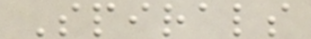Spirals
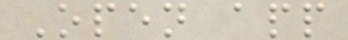Open app
